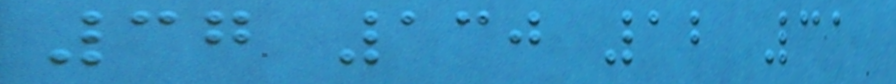37 130 12 31
